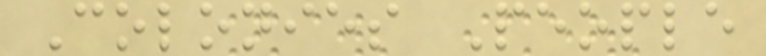Colonies People
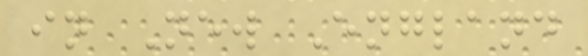in New England
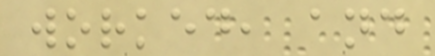worked, and
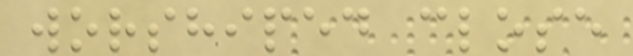worshiped close
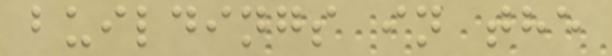buildings in the
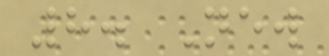8. New
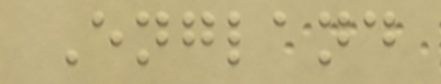England
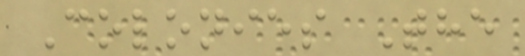Colonies The
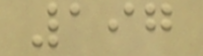197
